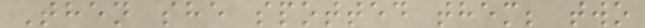Then she spotted them; two
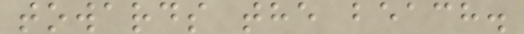towards the beach.
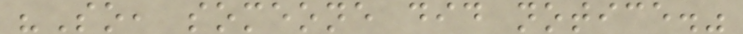"So, someone did notice."
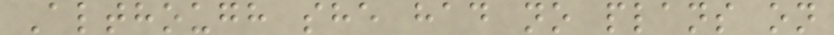Although she had no plans on
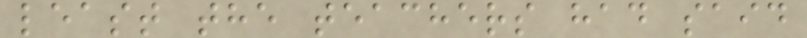least the teachers had said
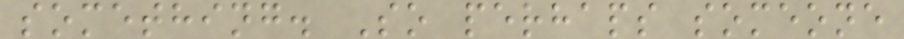something. So perhaps someone
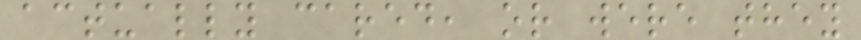actually cared, or were they
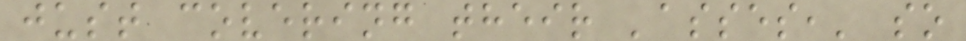just covering their 'asses,' so
